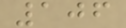106
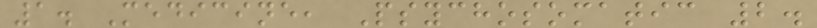1. Medicine, Psychosomatic 2.
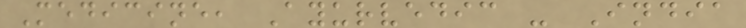Medicine, Ayurvedic - India
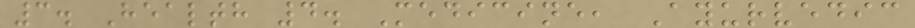3. Health 4. Medicine, Ayurvedic
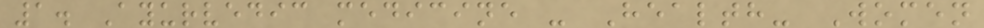1. Ayurvedic medicine - Health- Women
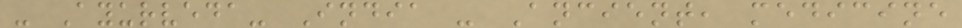- Ayurveda- India - Ancient, medicine
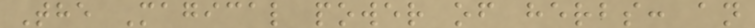The Magical power of herbs: an
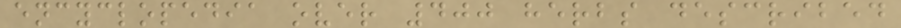encyclopedia over 400 herbs described
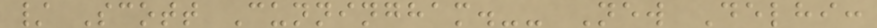/ Scott Cunningham.-- New Delhi:
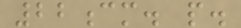22cm. p.
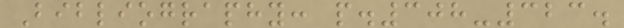Bibliography: p.308-323.
